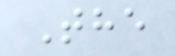The
